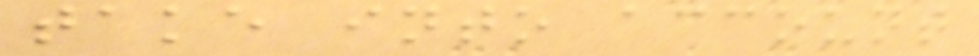take into account
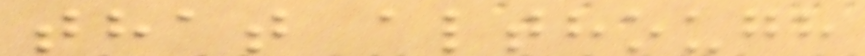that although
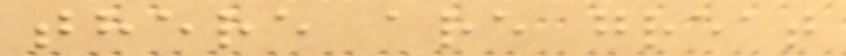there are great
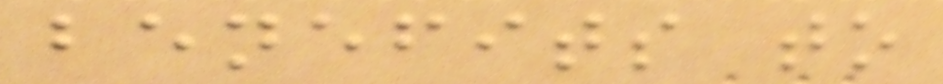benefits to
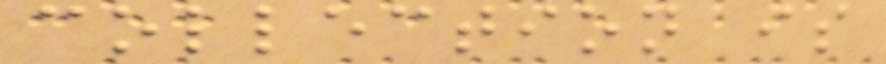collection is
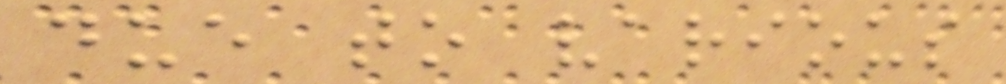due to various
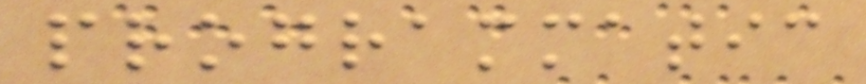programmatic
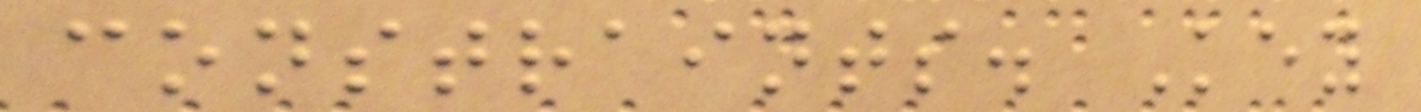constraints. Key
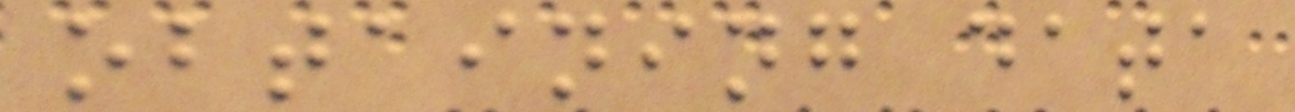obtaining data
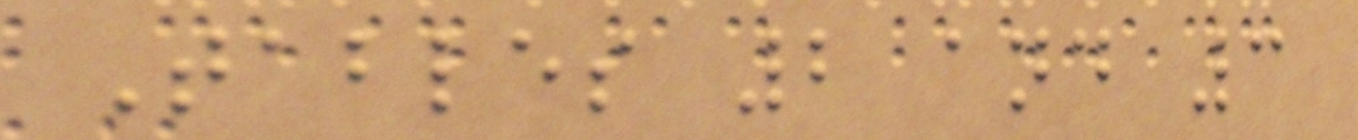Tables 2 and 3
